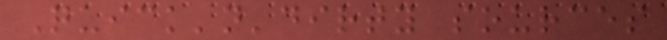Quick'n'dirty sources
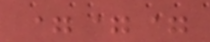===
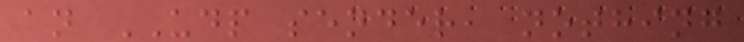an UDP sender, nothing
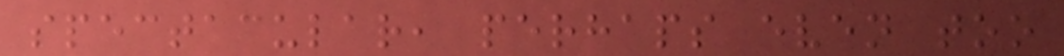spectacular, perhaps even too
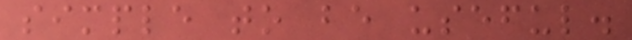simple to be useful.
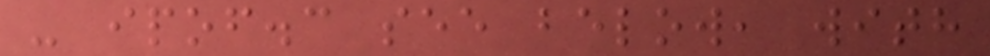- ipof.c see below, with
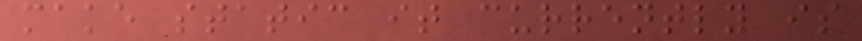make static it currently is
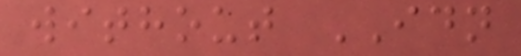without IDN
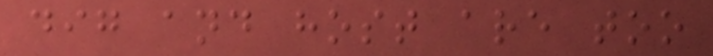dig and host are too
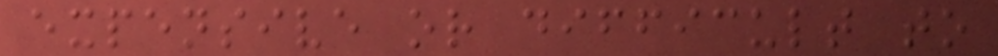expensive or difficult to
